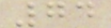74
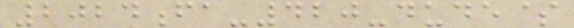2024fa-420-dude$
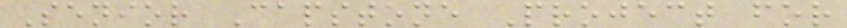Senior Capstone Project for
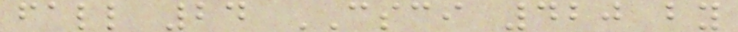fall 24 CSCI 420 by
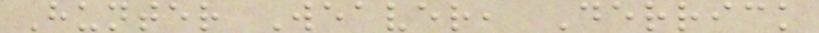Hunter Weaver, Derrick
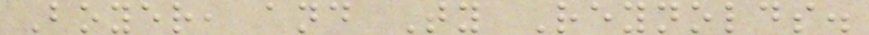Boyer, and Ty Reynolds.
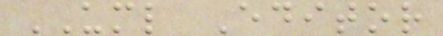UML Editor
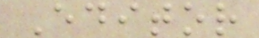Editor
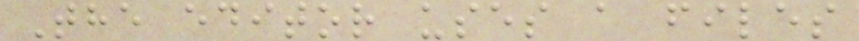The editor uses a files
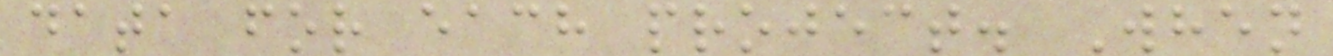data for each project. When
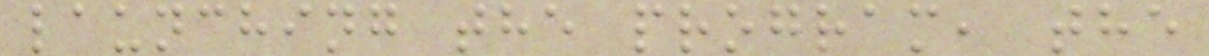launching the program, the
